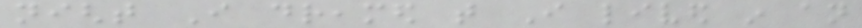night I dreamed that I lived in an
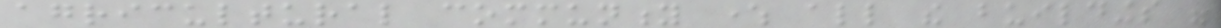agricultural community where all the buildings were
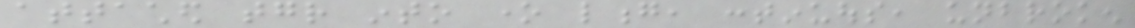attached together into one long, continuous, unbroken
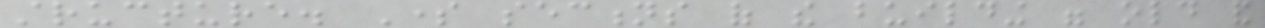structure. Some sections of the building were old and
